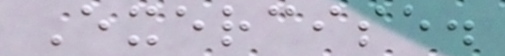Exercise.
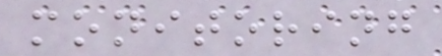monitoring
